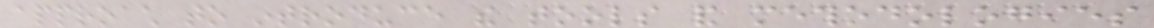approach to introduce the tools and methodologies
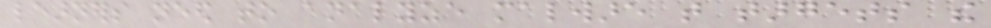learners need to analyze malware that targets the
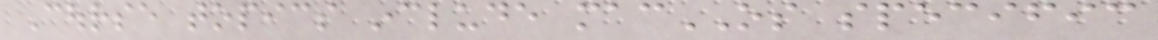Course topics include macOS specific
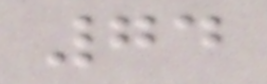74
